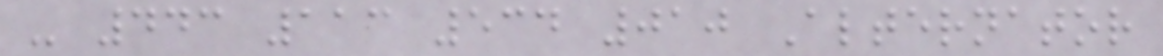- 443 113 534 010 Alternator
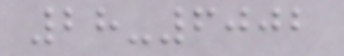28-6002
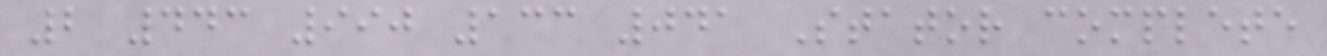2 443 990 133 041 Stator complete
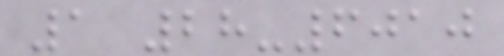1 28-6010
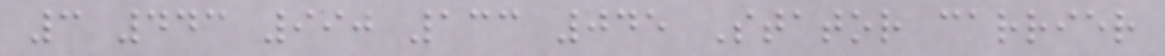3 443 990 133 045 Stator carrier
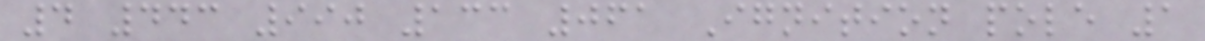4 443 990 133 061 Ignition pole 1
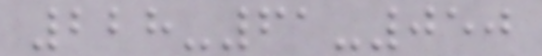228-61-050
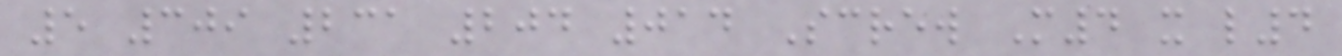5 309 231 204 014 Screw M4 x l4
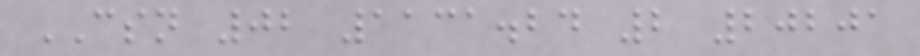CSN 02 1131.24 2 20201
